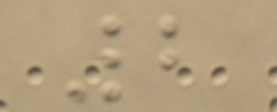2
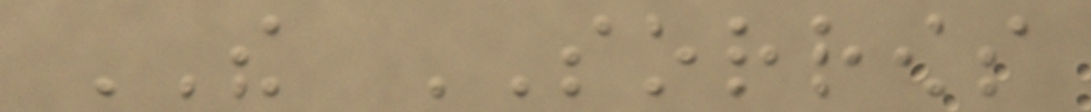THE SORROWS
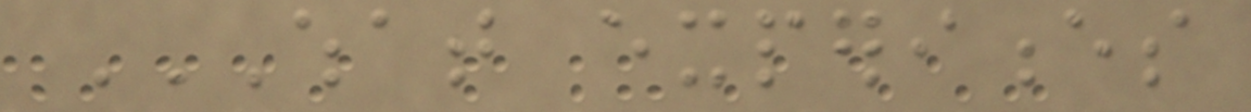WHAT EXPERIENCES
